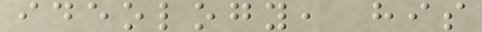ideology, his
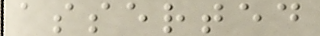asserted
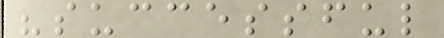"successful
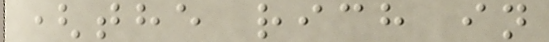(the rich in
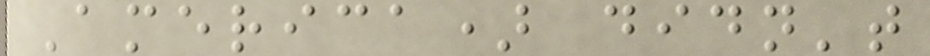America) didn't
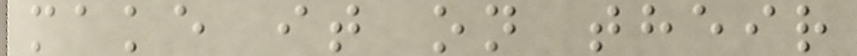make it on their
